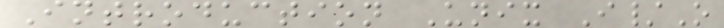Introduction Unix I/O
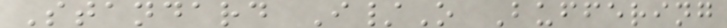Standard I/O Buffering
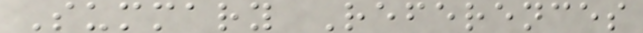Summary References
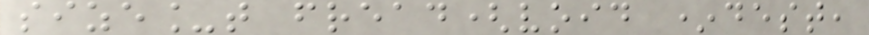size_t fread(void *dest,
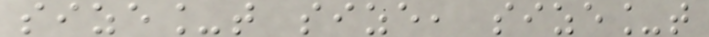size_t size, size_t
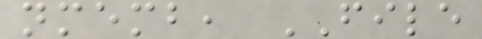nmemb, FILE
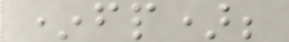*fp);
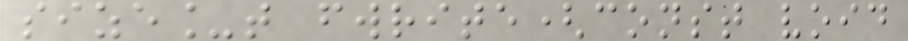size_t fwrite(const void
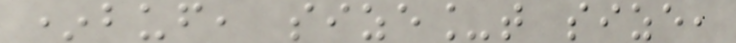*buf, size_t size,
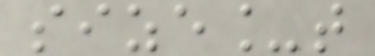size_t
